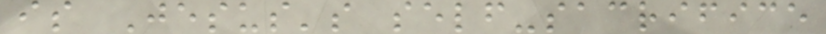is Jesus's self-sacrifice
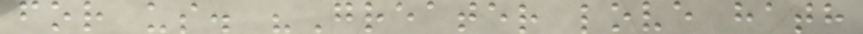for us. "Greater love hath
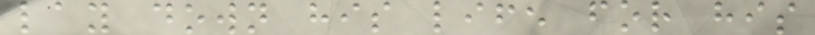lay down his life for his
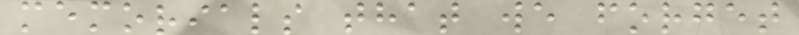memorials that we forget
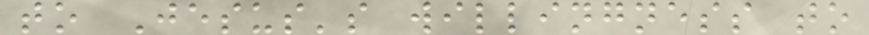to Jesus's willingness to
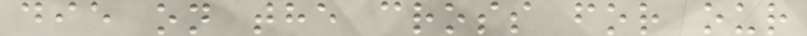die on the cross for our
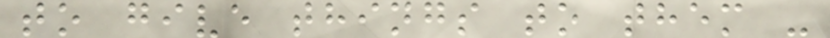to give things to them -
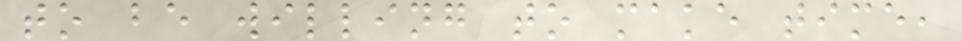to be willing to make time,
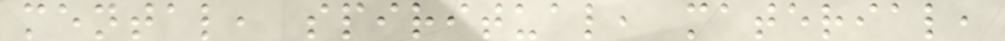mental, spiritual, material,
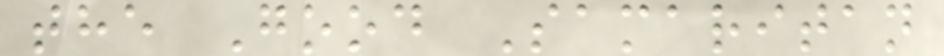the Good Samaritan
